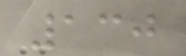130
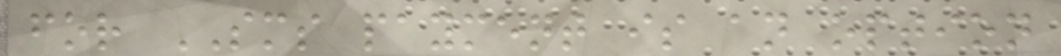for SMS payment is an option
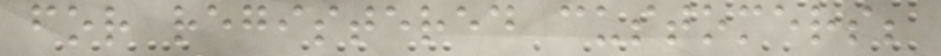for registered customers;
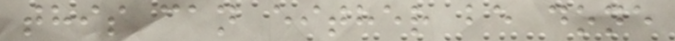this can either be done
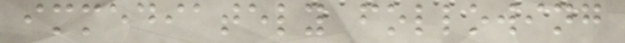immediately following
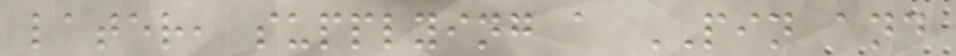later, supplying a PIN and
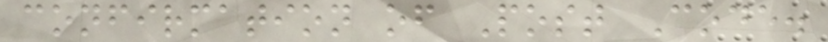confirmation of Post Code.
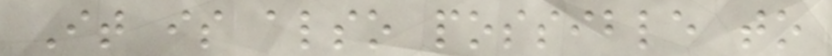It is also possible to
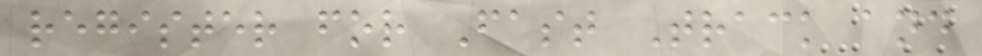register for Fast Track and
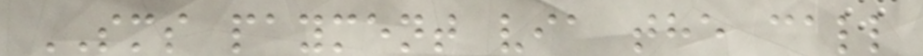SMS payment via the call
